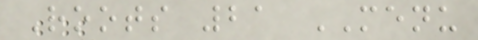Roots 21 MENU
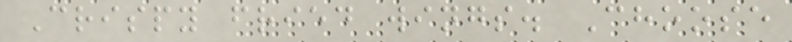Crispy fried wings. Choose
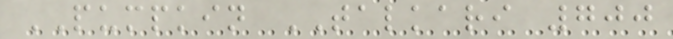PUMPKIN TALKARI 700
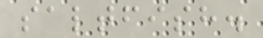saltfish.
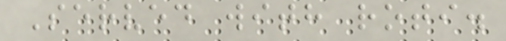Served with roti.
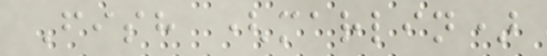Fish (marlin)
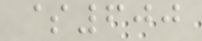$600
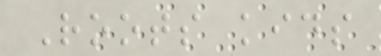Roots kids
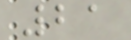21
